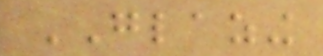GLAZING
